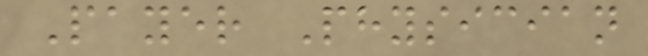Payer Physician
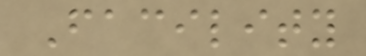Facility
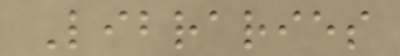Libraries
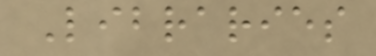Libraries
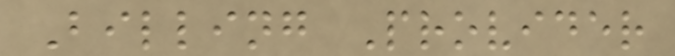Billing Provider
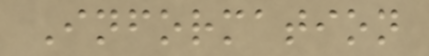Information
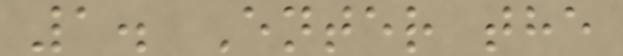1. Enter the
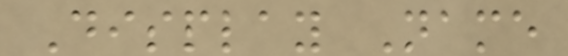Display Name
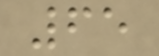65
